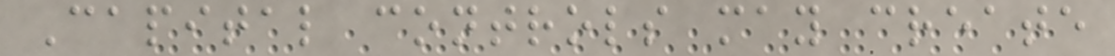Capital controls may create
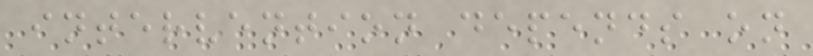intervention depends on
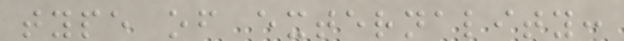type of externality:
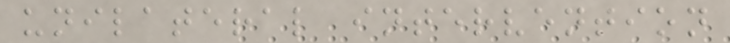unilateral intervention
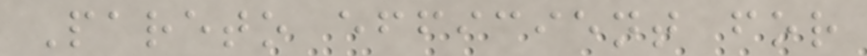Pareto efficient for
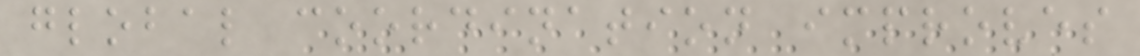global coordination improves
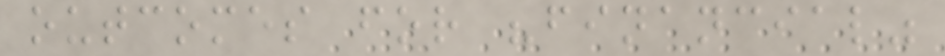outcomes for "financial"
